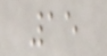15
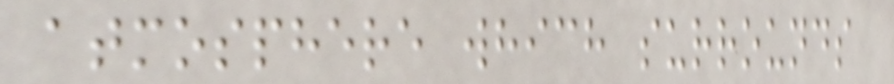atmosphere which surrounds
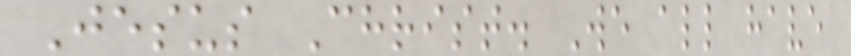Jesus Christ. We all have
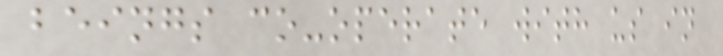beings co-operate with us in
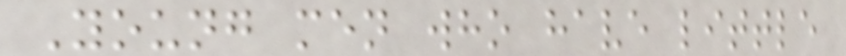Young men who have little
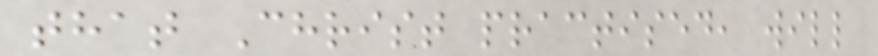that Christ practised, will
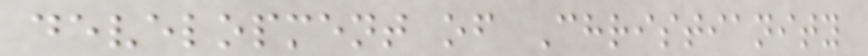development of Christianity
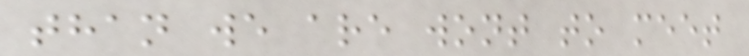than we are wont to meet
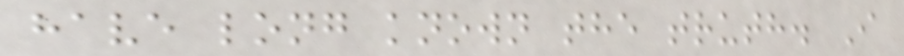have long known the truth. I
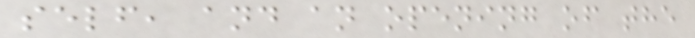self, and an opening of the
